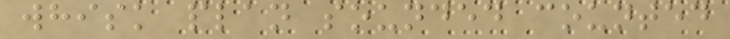whisk plan sounded counted
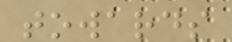towards
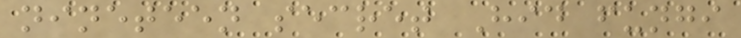nineteen secret Hid fungi
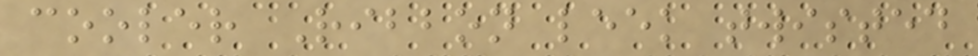cooler Ribbon leek twisted
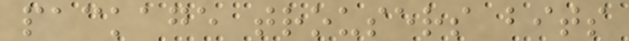package trousers bits
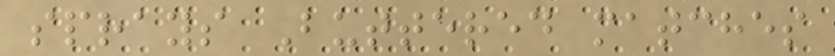sprays Buttered matches
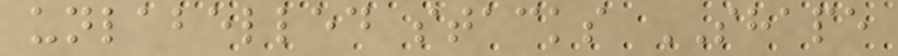unlabelled stacks SHAPE
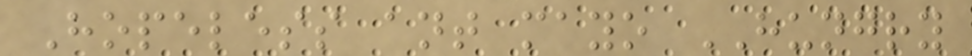Hopeless ant mayo HUNGRY
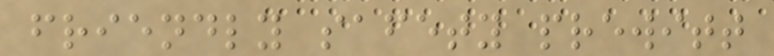friendly safety prewitt
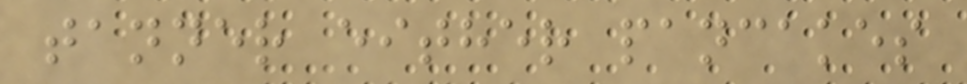tanner either pancakes
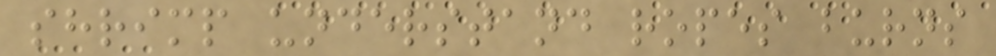shrimp understand ropes burns
